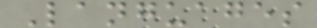Languages
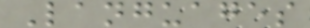Languages
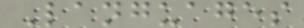Languages
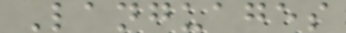Languages
